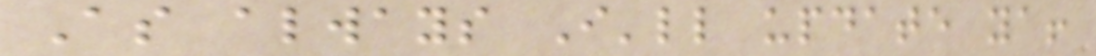As always I'll update ya!
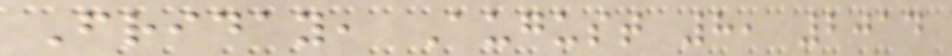Friday, August 8, 2014
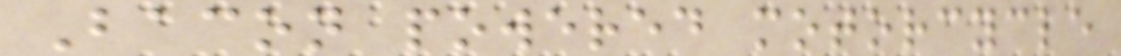Bacon powered motorcycle
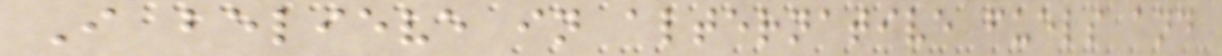I believe in alternative fuels and
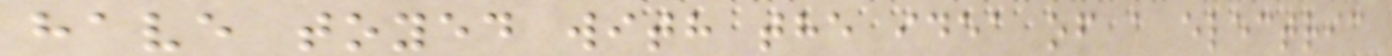have toyed with the idea of a electric
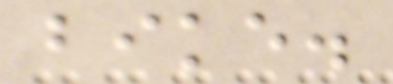bike.
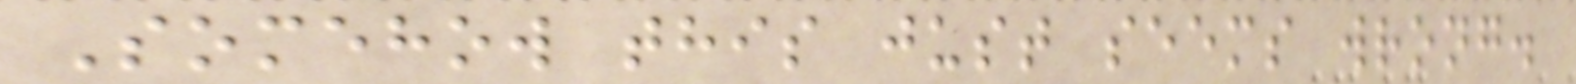Somehow this just seems wrong.
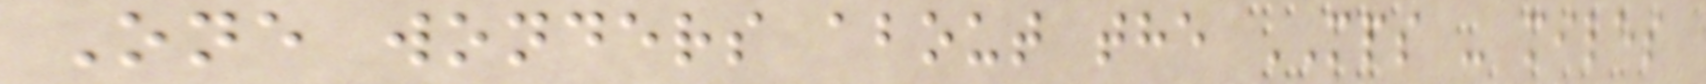One wonders about the MPS - miles
